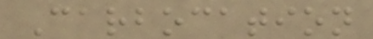Carbocation
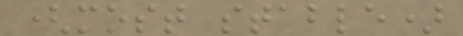(most stable)
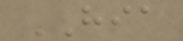HIA
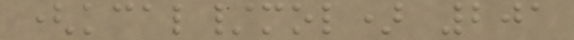(kcal/mol) 201
